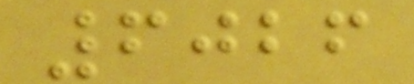6026
